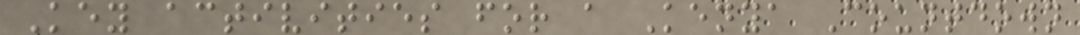Key activities for a Kenya Countdown
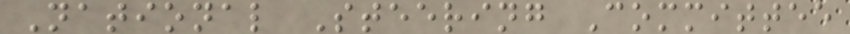National Steering Committee
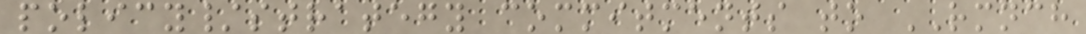policy/strategy commitments to RMNCH
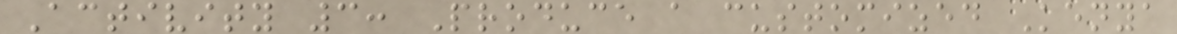Activity 3: Produce a customized Kenya
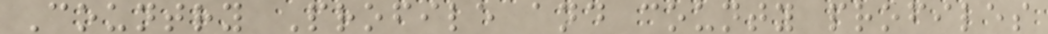Country Profile and county profiles
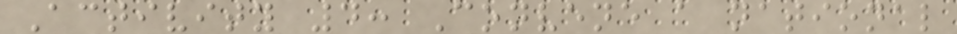Activity 4: Convene a national
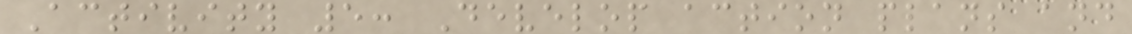Activity 5: Develop action plans and
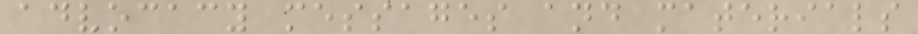advocacy messages and materials
